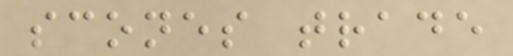scones trade
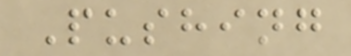Pushing
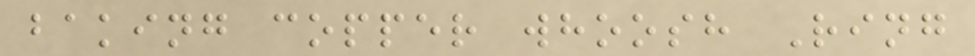baking copper whoosh Ring
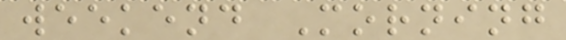weekend Morning
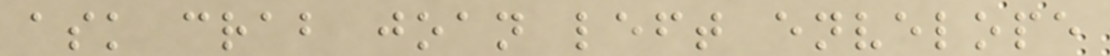ask crab joan left envelope
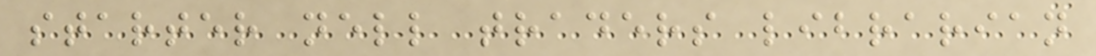starter nell traders librarian
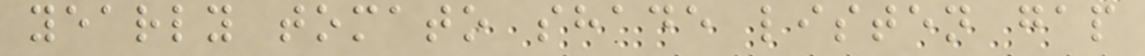yearly tomato shade listen gap
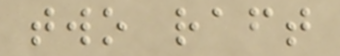two raft
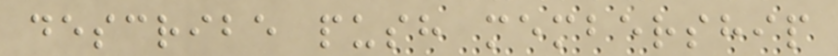describe push membership
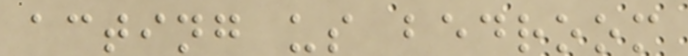acting us bedroom
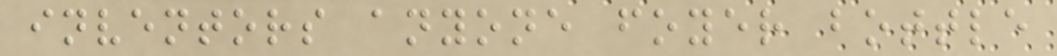inventors anyone foyer bottle
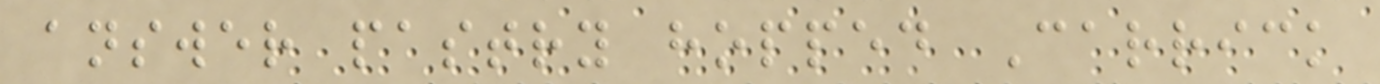answer pastry hopped Carrick
